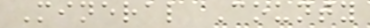Mineral County
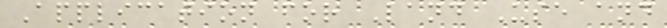Application for Land Use and
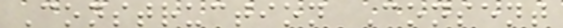Construction Consent
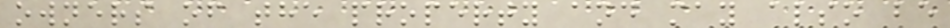owners of the property and may also be
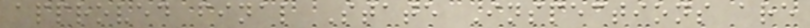approved final State Inspections are
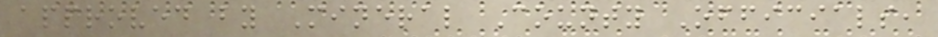approved by Mineral County Officials,
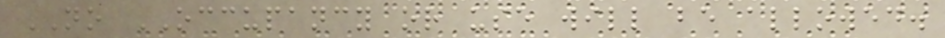NO OCCUPANCY or use will be allowed.
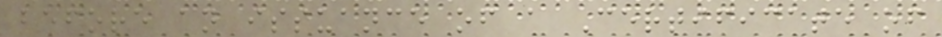before an issuance of a Certificate of
